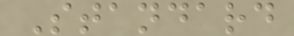Standard
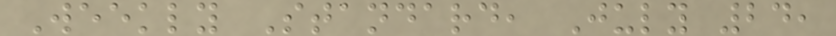Weekly Standard, July 24,
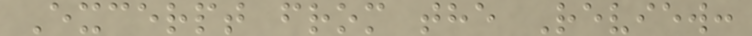Excerpt from the Review:
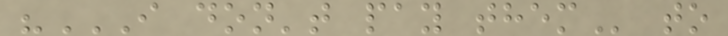"I DON'T PAY THEM to
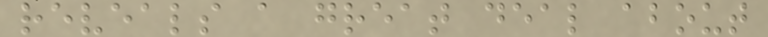reveals a great deal about
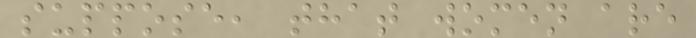suppose, that women are
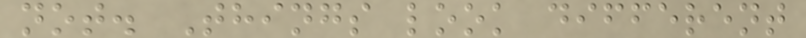not. Things look different
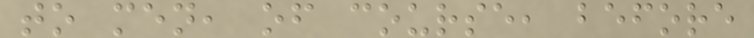to men, of course, before
